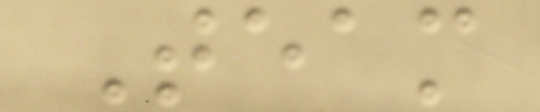Team
